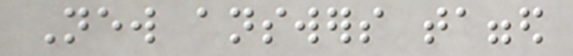New answers tagged
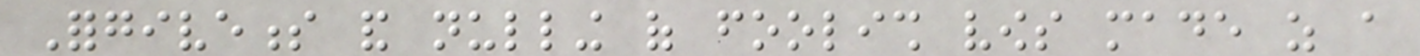Forgiveness and nulling of foolish vows made as a
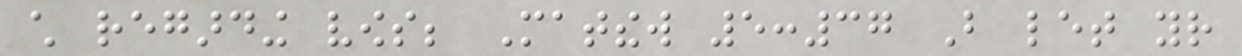child regarding vows; Matthew 5:37 But let your
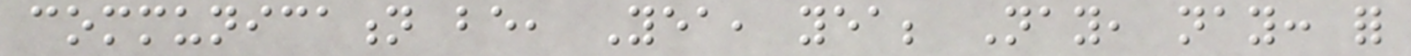communication be, Yea, yea; Nay, nay: for
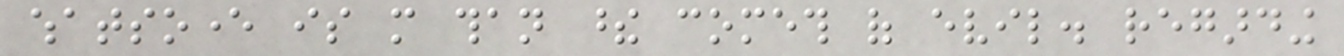whatsoever is more than these cometh of evil. regarding
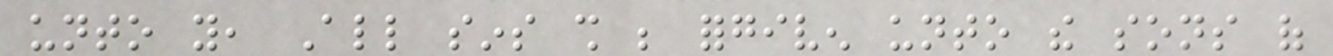unto you, All sins shall be forgiven unto the sons of
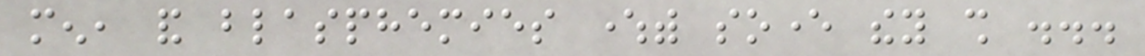men, and blasphemies wherewith soever they shall ...
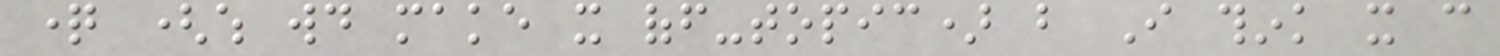question (which would make it off-topic) but I think it can
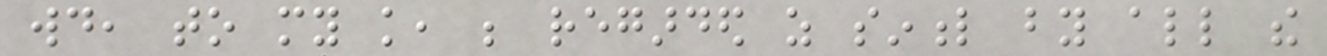would, to my knowledge, be regarded as sinful by all the
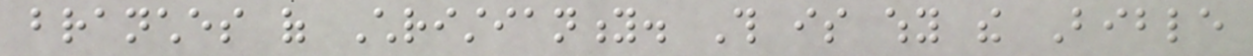branches of Christianity. This is why the Bible
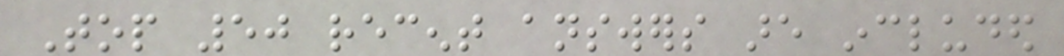Top 50 recent answers are included
